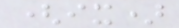(ix)
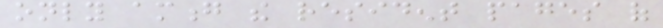only among the resident pages of
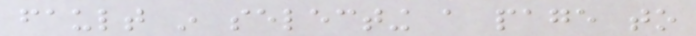fault in selecting a page to
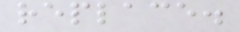replace.
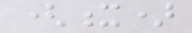(x)
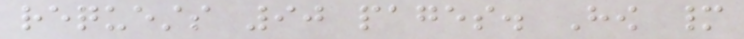requests 90 pages. How many
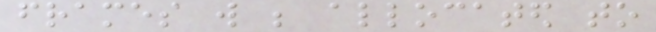frames will be allocated to
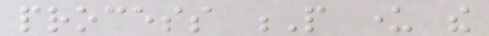process P under the
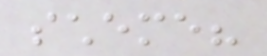scheme?
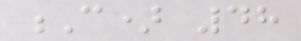C) 48
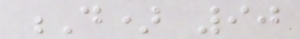D) 90
